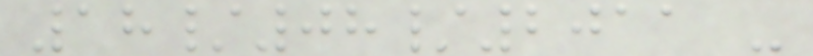18/08/2011 -
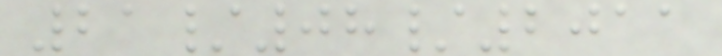21/08/2011
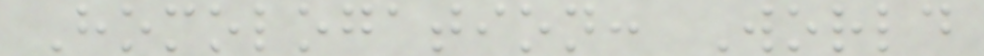Homologation: World
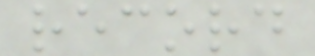record
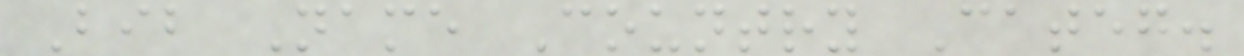Bib Name Country Categ.
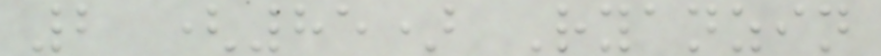2 (85) Ryanzin
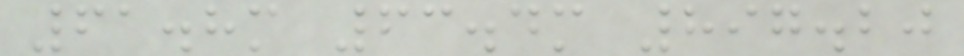61.8m 63.4m 897.20
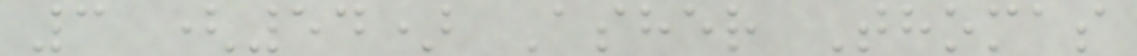3 (54) Asher Thomas
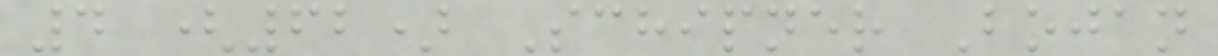4 (62) Schipner Bojan
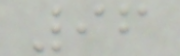96
